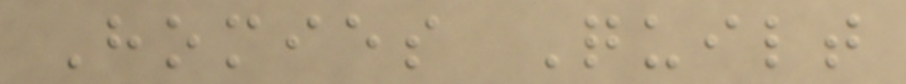Homies Quilt
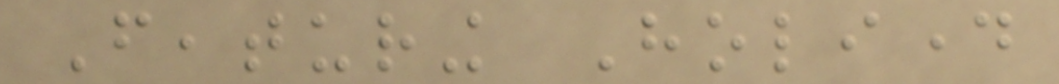Featuring Holiday
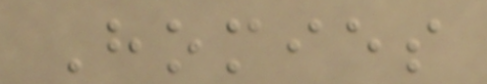Homies
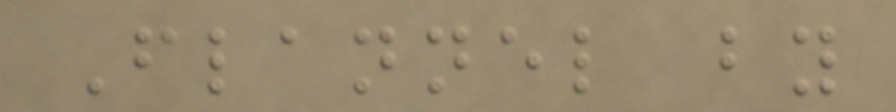Flannel by
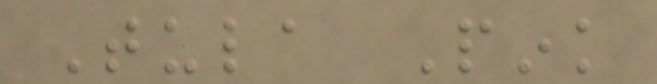Tula Pink
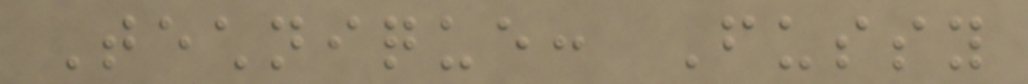Technique: Fussy
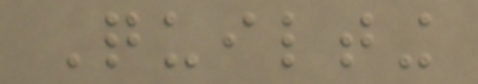Quilting
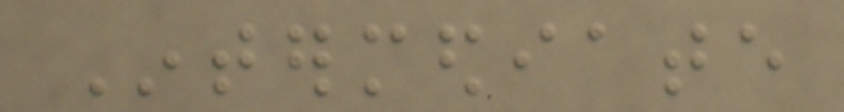Intermediate
